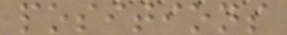positions
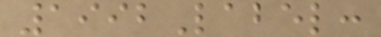1992Label:
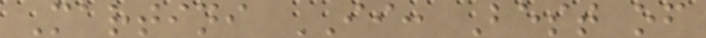Martini II: Best of
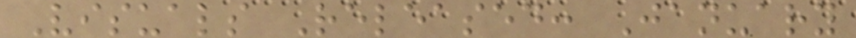Visuals Released: January
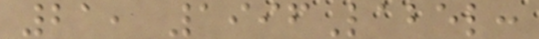21, 1996Label:
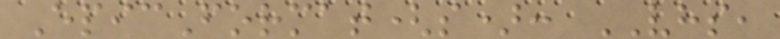EpicFormat(s): VHS,
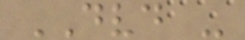DVD -
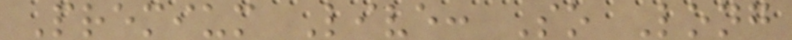Premium Live: So Long
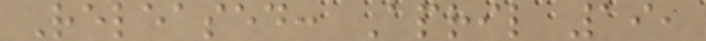Released: April 19,
